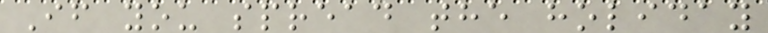If you spread the holiday
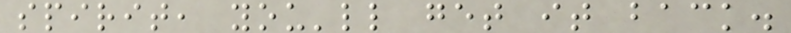spirit, you'll get it back.
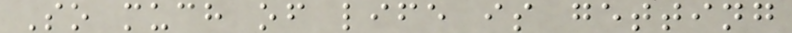So much of life is getting
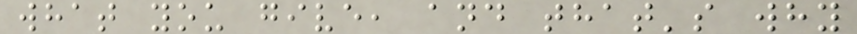what you give, and that's why
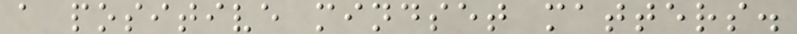a positive mindset matters.
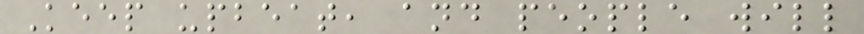Keep upbeat, and people will
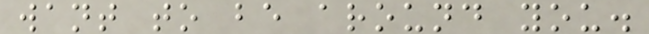want to be around you.
